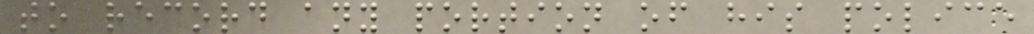to record any portion of his police
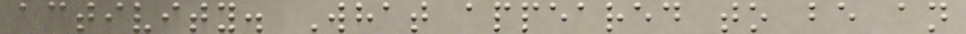activity. What appeared to be an
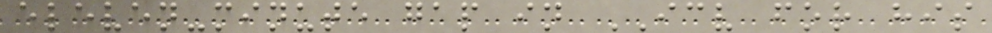eleven-minute gap in ICV for his
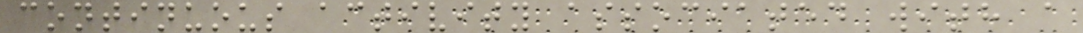continuous activity associated with a
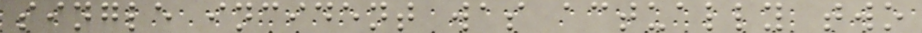single incident was actually two
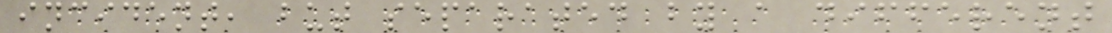incident, but separated by a different
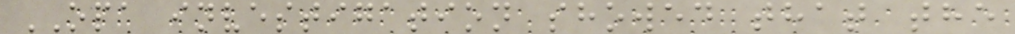OPA investigation showed that the
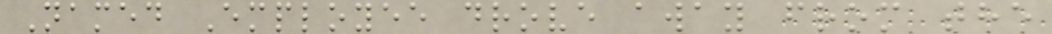Named Employee drove away from the
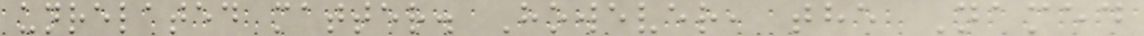unrelated matter. However, the Named
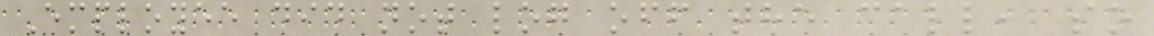Employee did not log off the call, so
